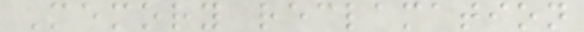Memory reclamation
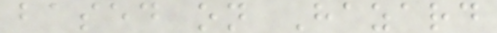based on Hazard
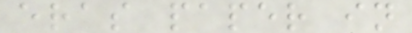eras paper in
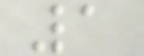1
